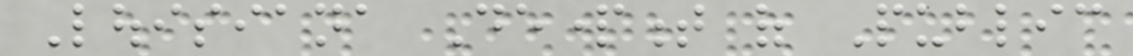Louisiana Department of Public
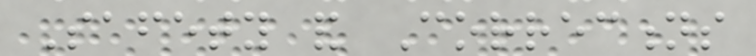Safety and Corrections
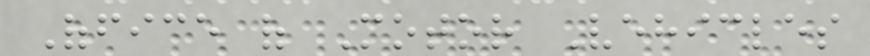Office of Motor Vehicles
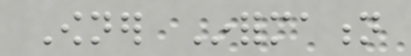Owner Information
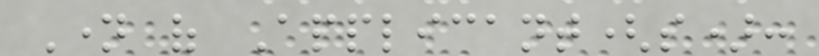Name of Applicant(s):
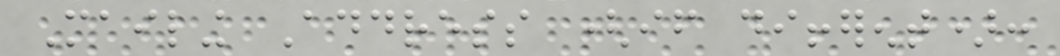Mailing Address (if different):
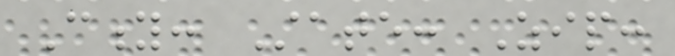City: State: Zip:
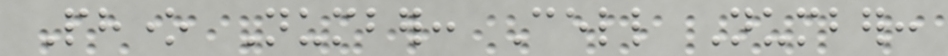Phone Number: Cell Number:
